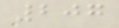207
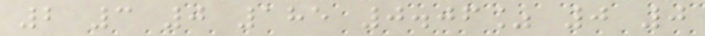2 3 0 185 0.06% 0 0
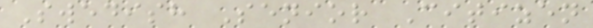Swedish Senior Citizen
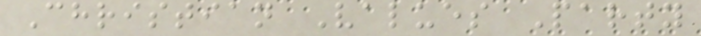Christian Values Party
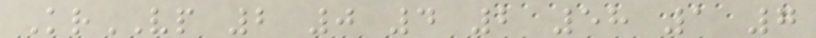KrVP 2 0 4 2 58 1 7
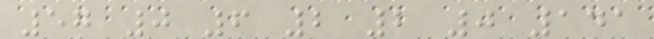57 0 6 2 2 0 141
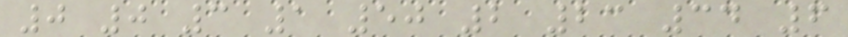0 0 3 1 50 2 23 34 6
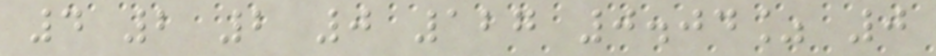4 2 2 0 127 0.04% 0
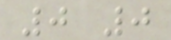0 0
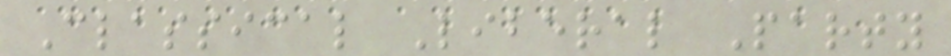Classical Liberal Party
